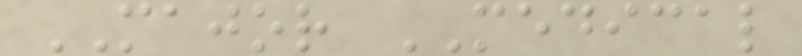MAJOR MEDICAL
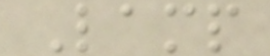Lamp
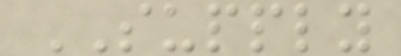SUPPLY
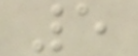5
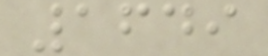1649
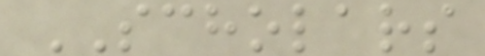SCHOLARS
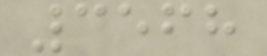3568
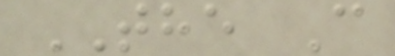THE C
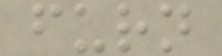furn
